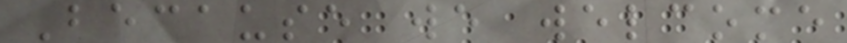Because we welcome
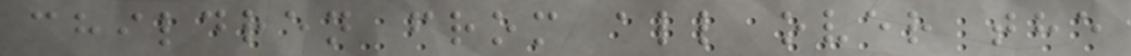children from all over the
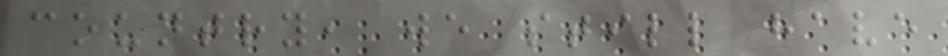country, we still have
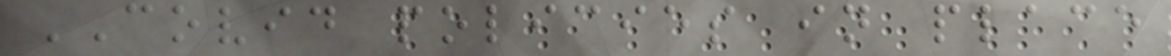COVID policies in place
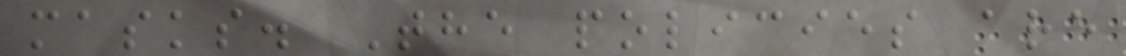masks. The policies are
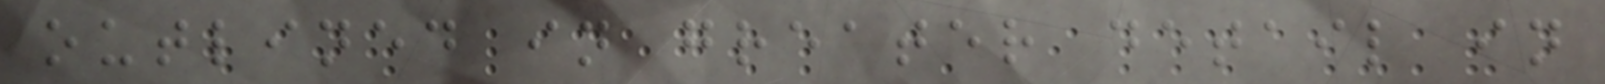outlined in greater detail in
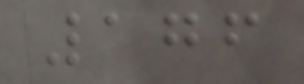176
